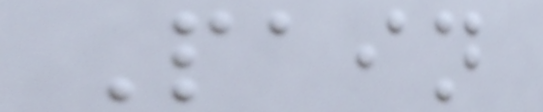Pain
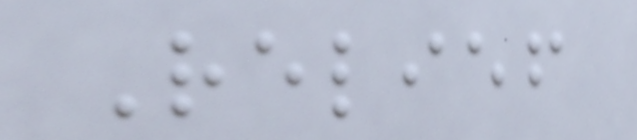Relief
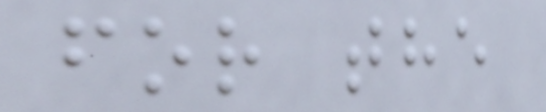for the
